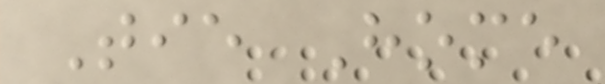Tie Home
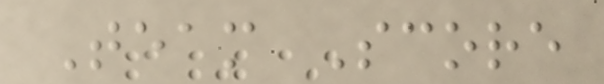Team Score
